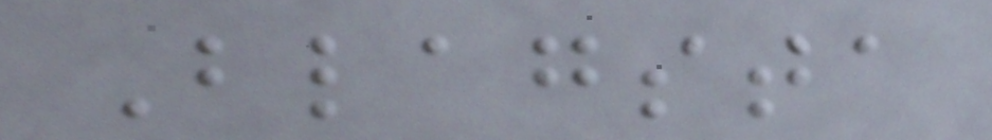Blagsta
